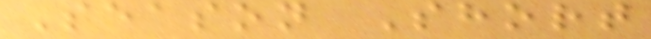Season Short
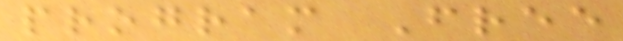program Free
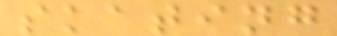skating
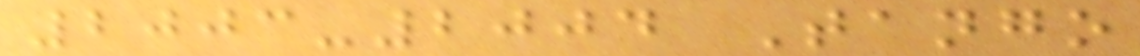2003-2004 Tango
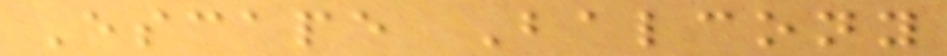Escape Balcony
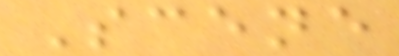Scene
